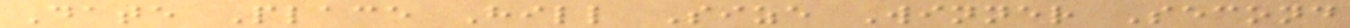Date Place Hill Size Winner Second
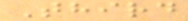Third
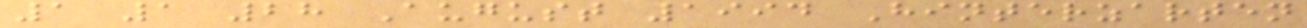1 1 28 August 1994 Hinterzarten
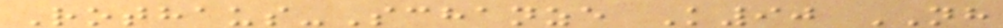Rothaus-Schanze K90 NH
